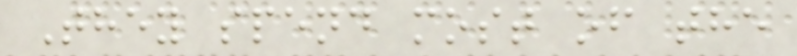They spend most of the
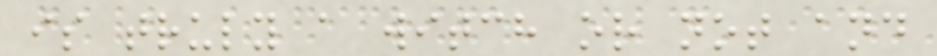is truly a witch or not and
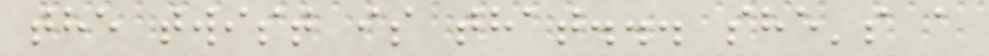the twist is that... she's a
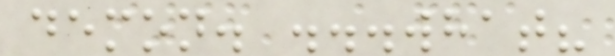demon. ...what?
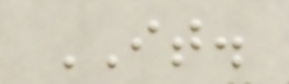IT.
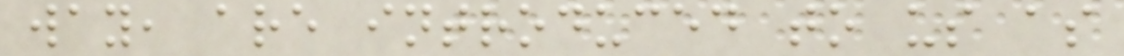way, are introduced to us as
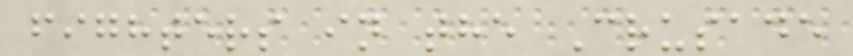fighters in the Crusade
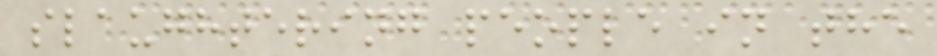slaughtering people in the
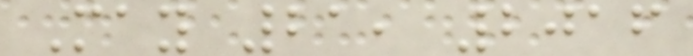May 21, 2016
